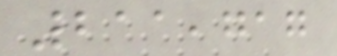211,717
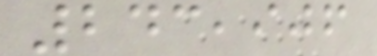243,906
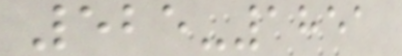525-1851
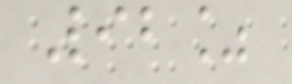92%
